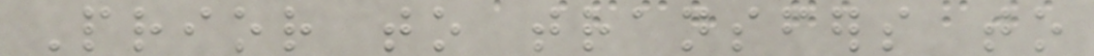Prior to transfers to
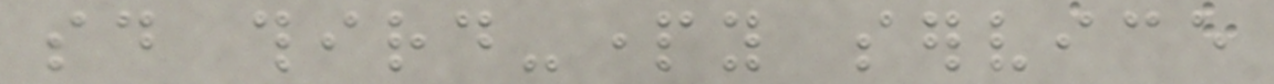said third-party service
